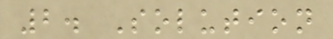2. Solution
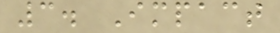3. Impact
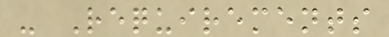- Requirements
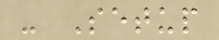- Setup
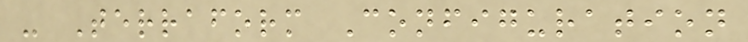- Terraform Configuration
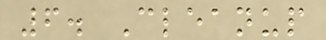6. Cleanup
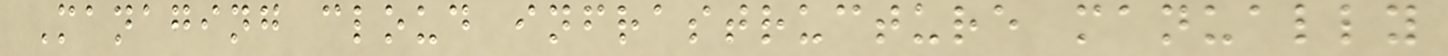Managing cloud infrastructure manually
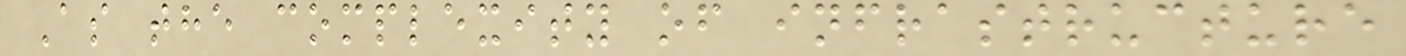As the complexity of infrastructure
